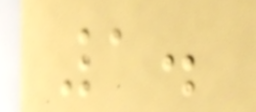1.
